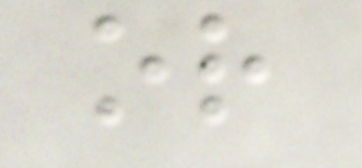or
